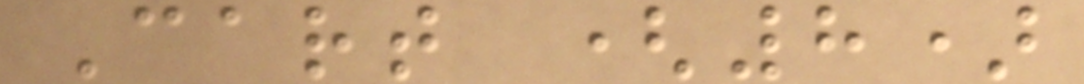Cart (8)
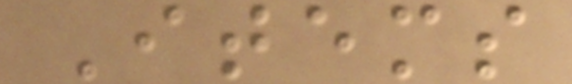Items
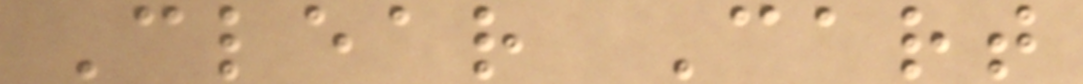Clear Cart
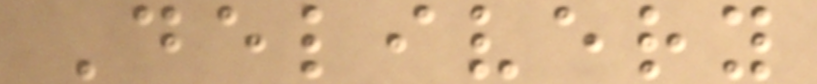Delivery
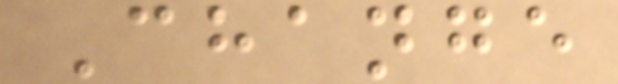Change
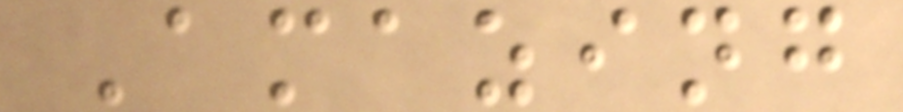Amazing
